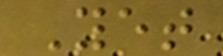Yet
